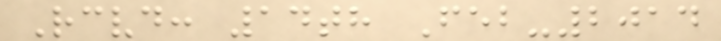Received: 14th Feb-2014
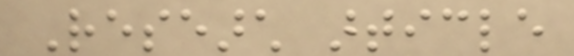Research article
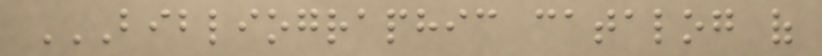BIBLIOGRAPHIC CATALOG OF
